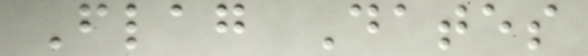Flag Dates
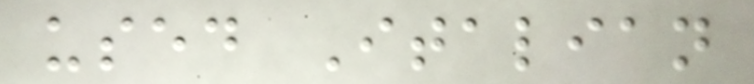used Italian
